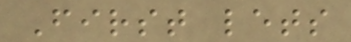First lets
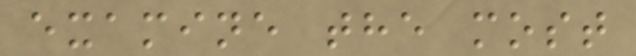examine the most
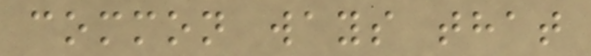common ways that
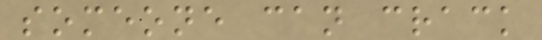someone can crack
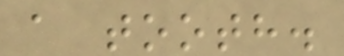a tooth.
